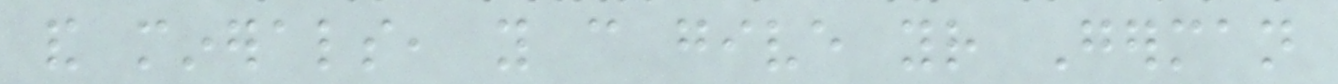and minerals, you can give your German
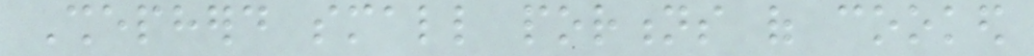Shepherd small portions of cooked
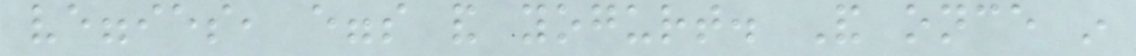veggies, eggs and yogurt. And once in
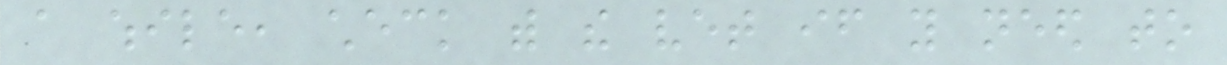a while, check with the vet if you need to
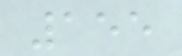155
